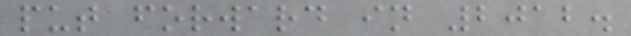put forward in 2012.
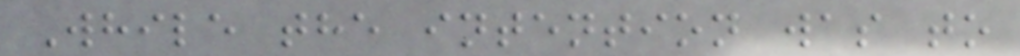While the intention was to
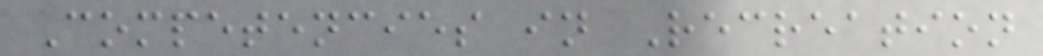Competencies in Recreation
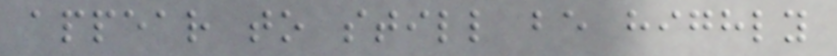appear to still be highly
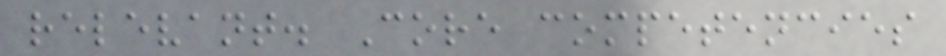relevant. Core competencies
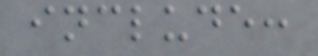include:
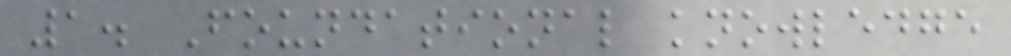1. Foundational knowledge
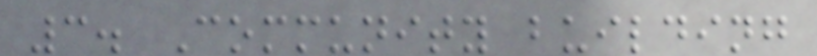3. Community building
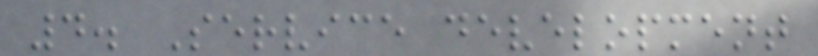4. Service development
